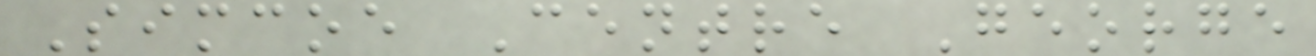Simcoe Centre George
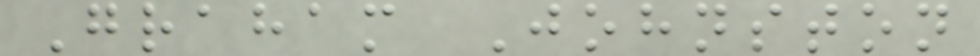Graham Johnston
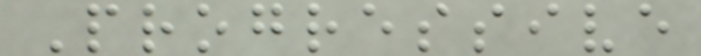Progressive
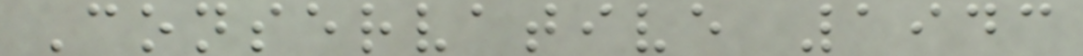Conservative 1943
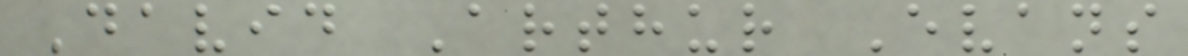David Arthur Evans
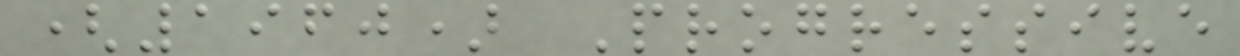(1960) Progressive
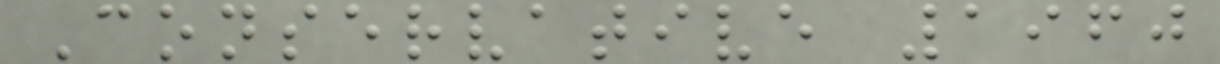Conservative 1960
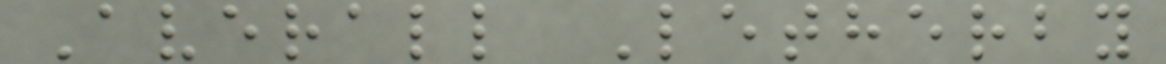Averall Letherby
